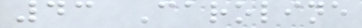43 Caroline
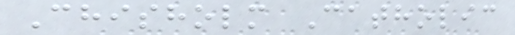Chisholm Catholic
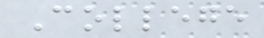College
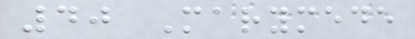40 Marymede
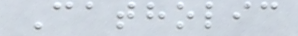Catholic
